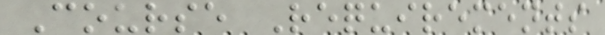Course Requirements
